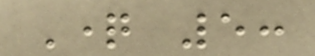Question 5:
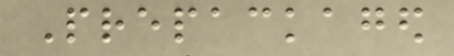Prepackaged
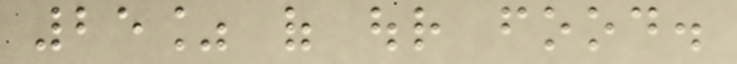25% of our food.
